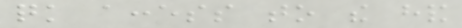quick access to the hand
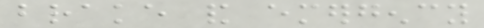brake and emergency
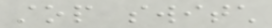stop switch
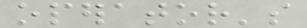operator's
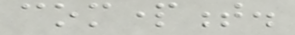compartment.
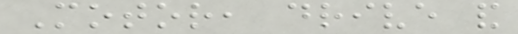Motor, drive and
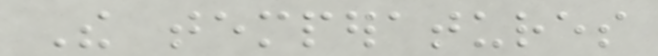The temperatures
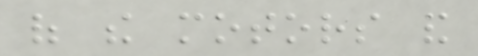of the motors and
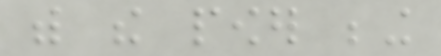with the power being
